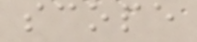scope
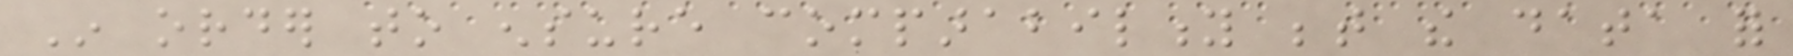In order to ensure comparability between the data for
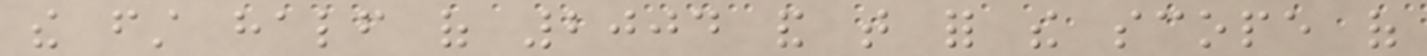the first half of 2004 and that for the scope of
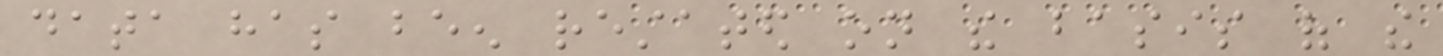data has been restated on the basis of the
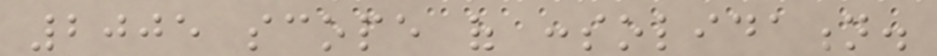2005 scope of consolidation.
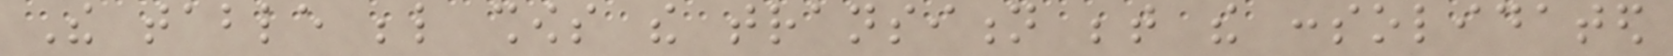The table below shows the transition between the consolidated
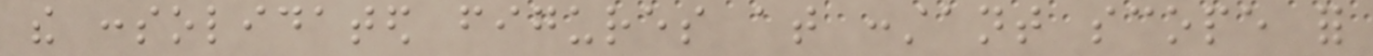the consolidated figures at constant scope for
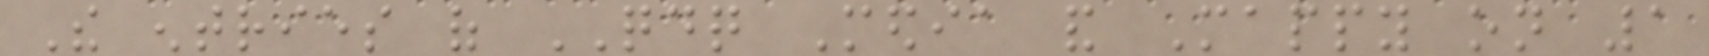The entries of QDQ Media and Mappy on 1
